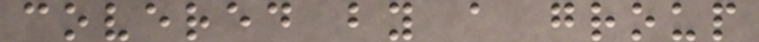covered by a group
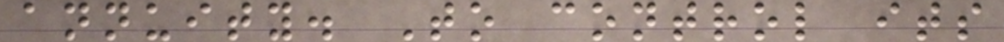annuity. To control its
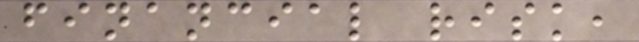financial risk,
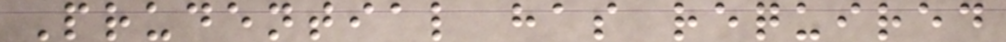Prudential has required
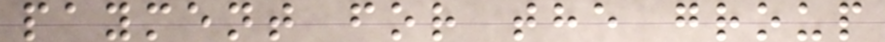payment for the group
